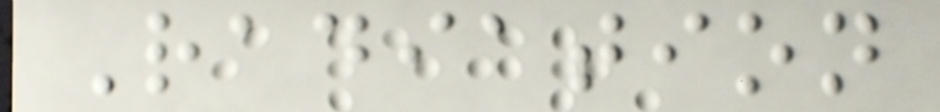Radiation
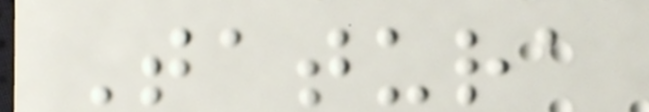Tatura
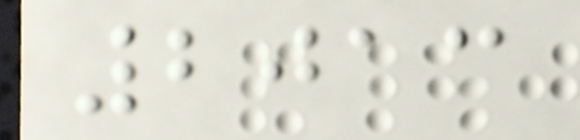2013
